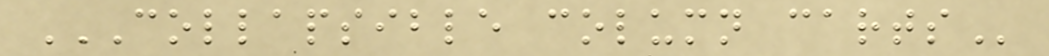COLLAPSIBLE COLUMN CARTS
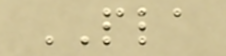PLA
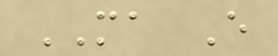MA E
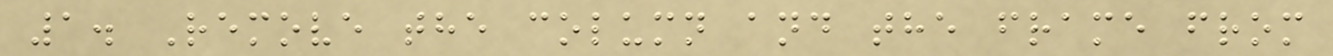1. Remove the column and the frame from
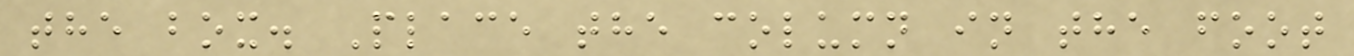the box. Place the column in the foot
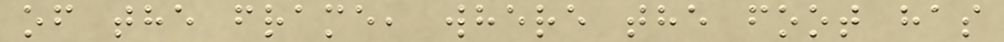of the frame, where the foot has
